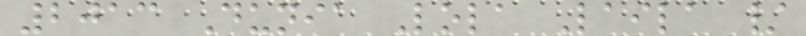2013 Dunia Lola Laila /
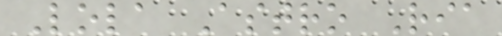Lola Astro Ria
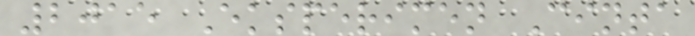2015 Eksperimen Cinta
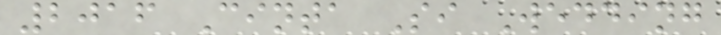2016 Cinta Si Wedding
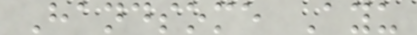Handsome Ayu
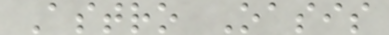Astro Oasis
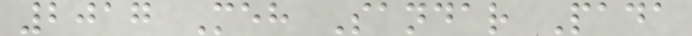2017 Meh Sandar Pada
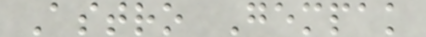Astro Gempak
